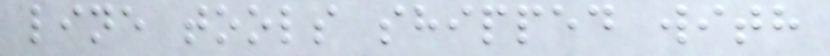line tools shipped with
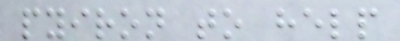pyiron to help
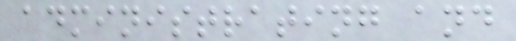administrating and
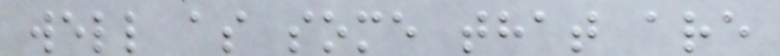well as some that are
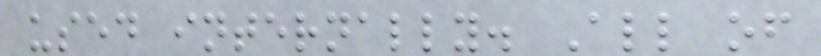used internally. All of
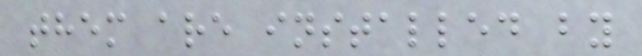them are installed by
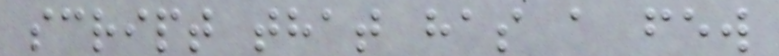script that has a few
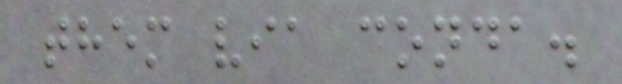them via conda.
